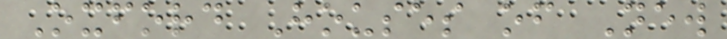Oxford Houses of New
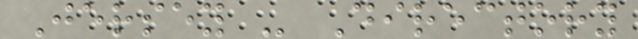Jersey - Directory
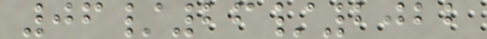06/26/2022
